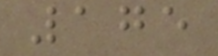175
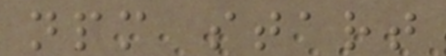npm start
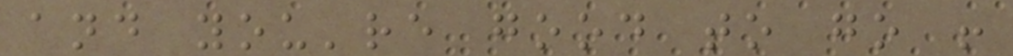and you're good to go !
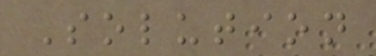Solution
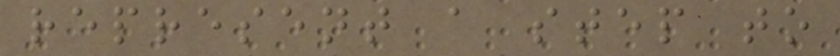represent a step to
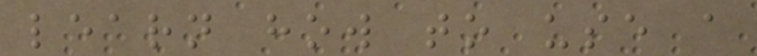learn how to use a
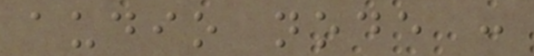audio node :
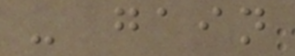- gain
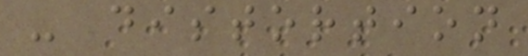- distortion
